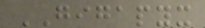GIGAPYX
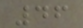46
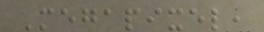Megapixel,
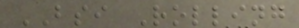BSI Rolling
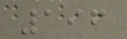196
